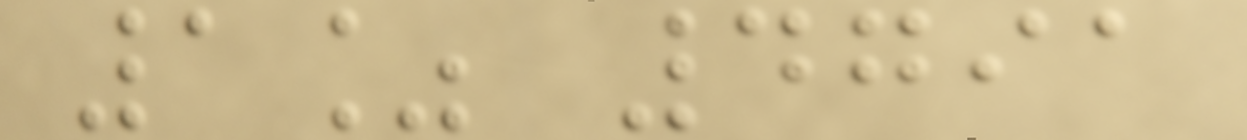1% 4791
